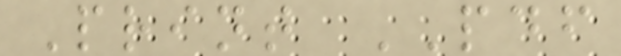Print PDF
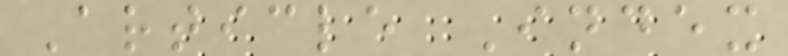Article Index
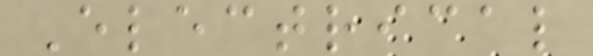Electrical
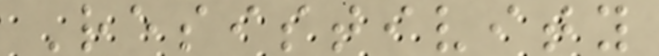Resistivity
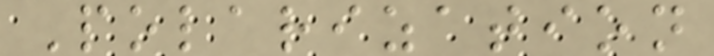Polarization
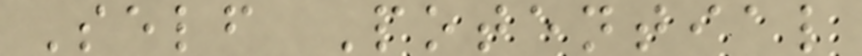Self Potential
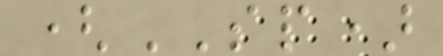(SP)
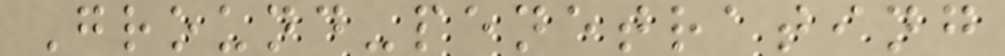Ground-penetrating
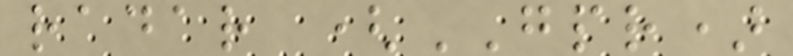radar (GPR)
